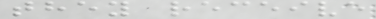they receive
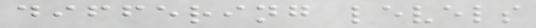differing levels
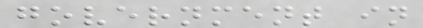government in
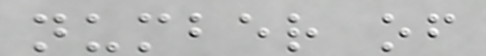number of
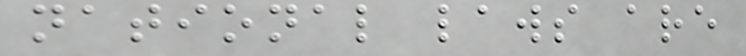national laws are
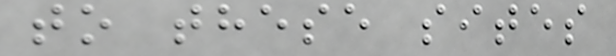to these sites
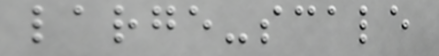large-scale
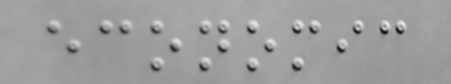economic
